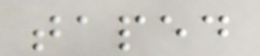taped
